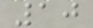10
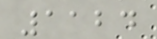1124
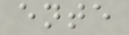ente
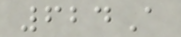624A
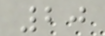20
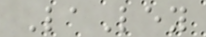LaLey
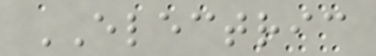ELECTRIC
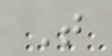T
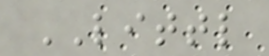LITTL
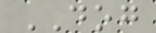DOG
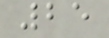25
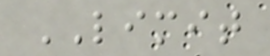LIMIT
